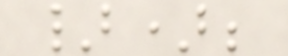});
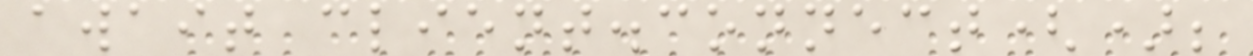await client.connect();
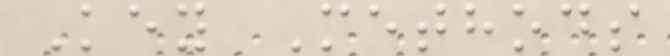Key Methods
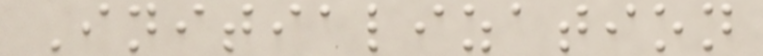Initialization
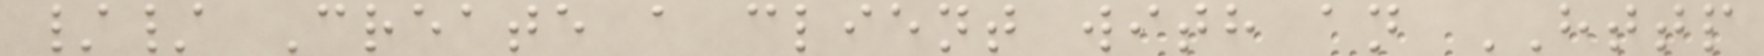// Create a client with an HTTP
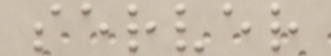server
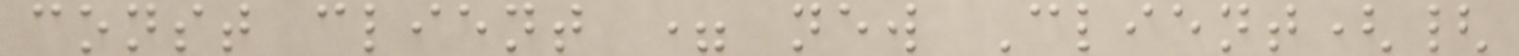const client = new Client({
